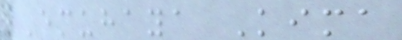Emuhaya Kima
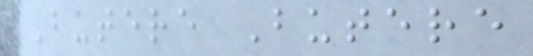Butere Butere
